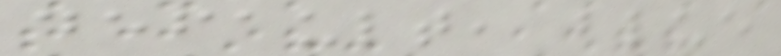default, blue
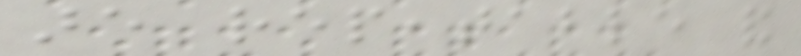are repeatable and
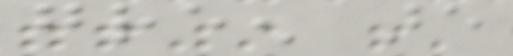green are
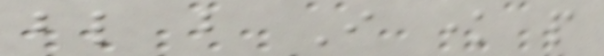blind but I know people
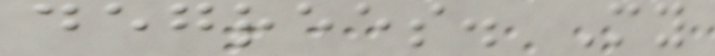degrees. My
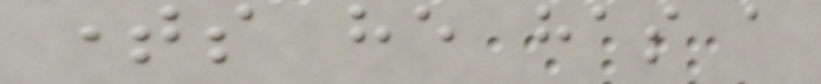times he has a
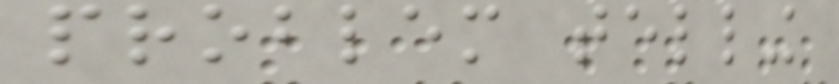problem telling
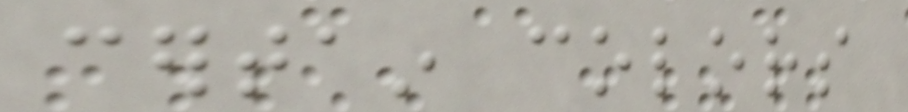certain colors
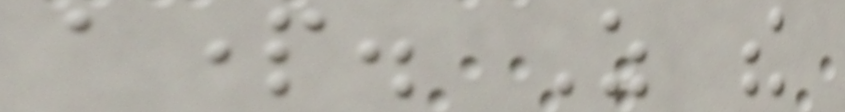apart. As the
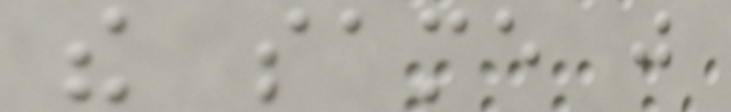the same just
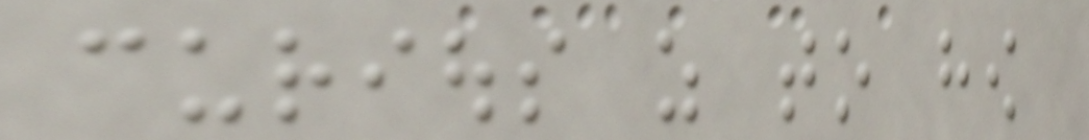curious as to how
